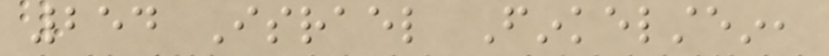254 Israel Finkelstein,
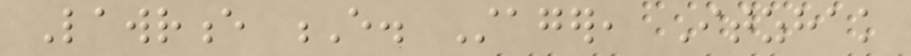Lawrence E. Stager, Itzhak
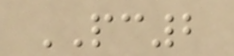PC2
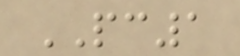PC1
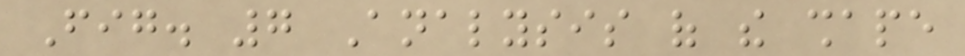Fig. 7 Analysis of the shape
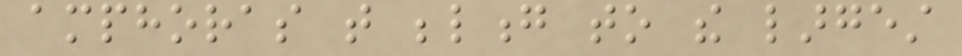amphoras that belong to the largest
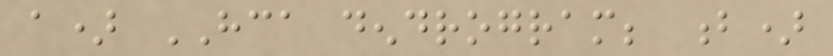a) HCA dendrogram; b)
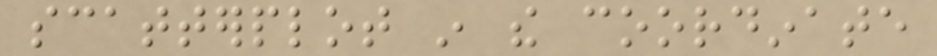scatterplot in the coordinate
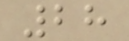28
